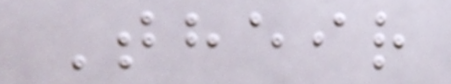Their
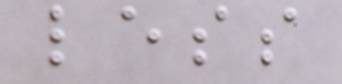less
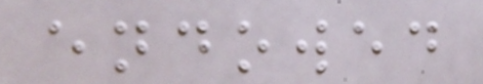endowed
